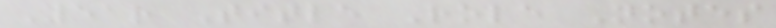Year Title Role Notes
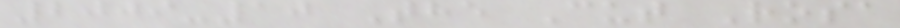2009-10 The Cut Rosa
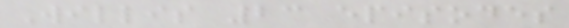Willis 23 episodes
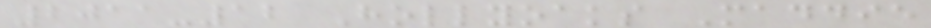2011-12 Hollyoaks Maddie
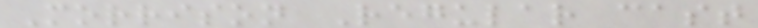Morrison Regular cast
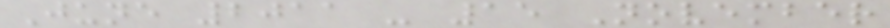June 2011 - 15 November
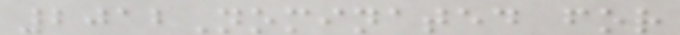2012Nominated for
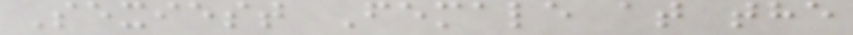Sexiest Female at the
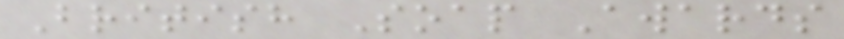British Soap Awards
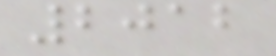2012
